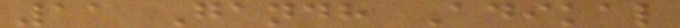11 Gandh Adikal
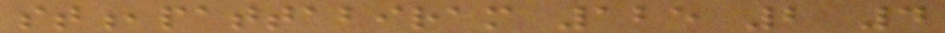st,pattabiram 125 2 4
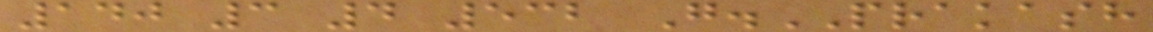140 3 4 532 G.PRAKASH
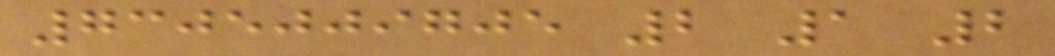7305009705 2 1 2
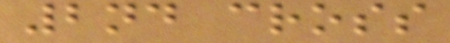2nd cross
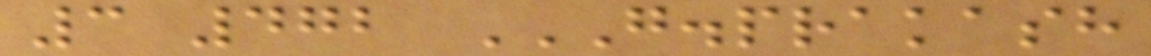3 472 G.PRAKASH
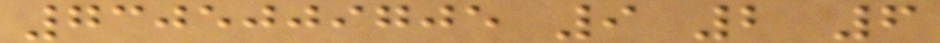7305009705 9 2 6
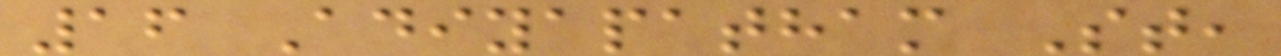16 Adiyapatham St,
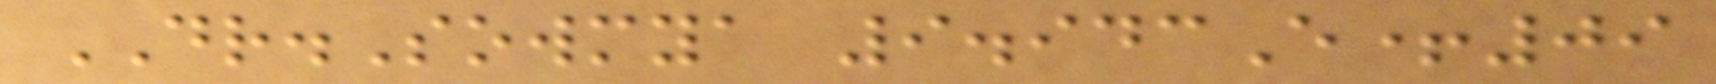DR.Sowmya 9.943E+09
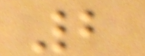2
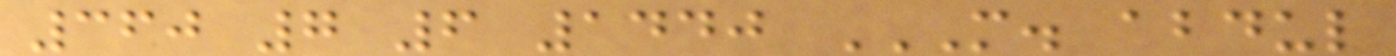360 7 6 1440 M. ABDUL
